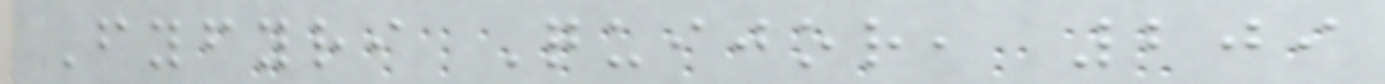Fyfyri Quijor, 209
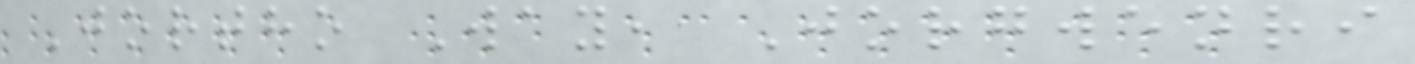Jortho Way, Jorgwenri
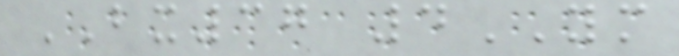BX37 4YM
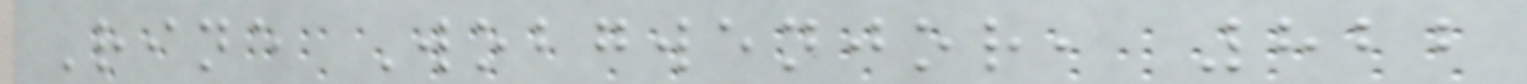Rine Wobgwenjor, 822
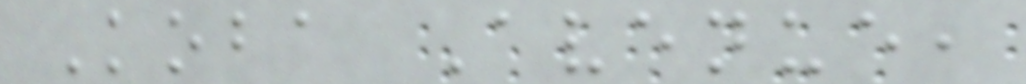Koba Avenue,
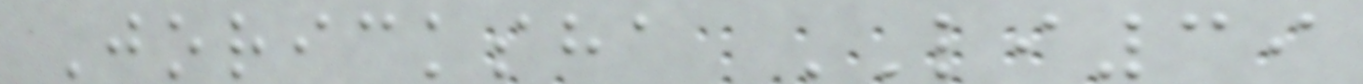Joricksha LI39
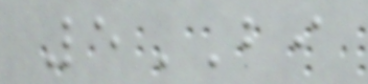5BI
